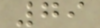79
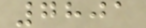7801
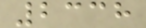2338
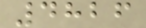4826
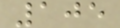105
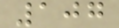107
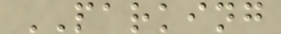PARKING
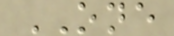ONE
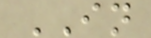IN
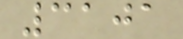3101
